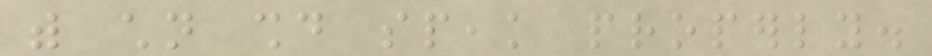with children should speak properly.
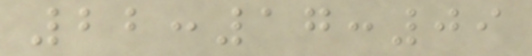22:17:09
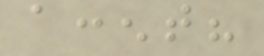accent?
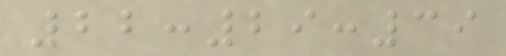22:29:39
